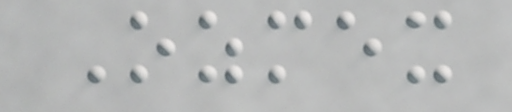Ozmex
